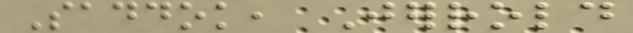Saddok, Jerrold
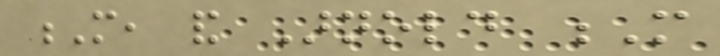M, and Arnold M
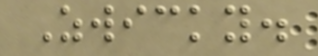Zwicky.
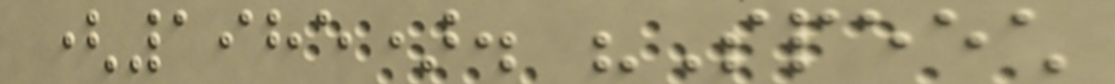(1985). "Speech
